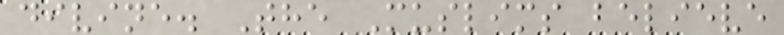divine. The Muslims believe
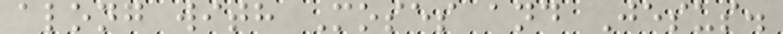along with Moses and Jesus.
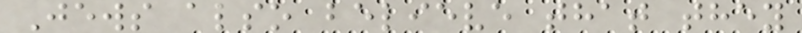Jews also believe that they
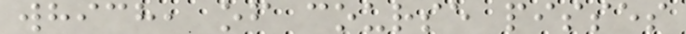which, of course pisses
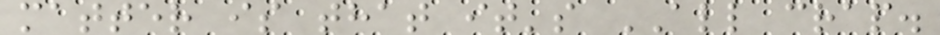matter is that it's ALL crap.
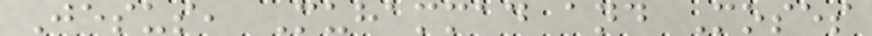Jesus, Muhammad and Moses
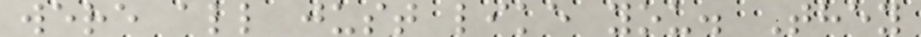were all just like you. They
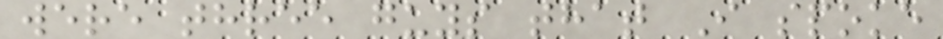were three guys that I spoke
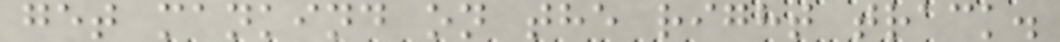get mankind on the right track.
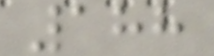188
